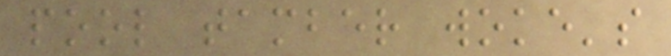pool tamber woke's
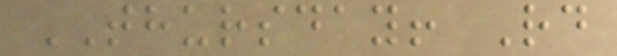THURSDAY! Rd
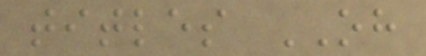titles OH
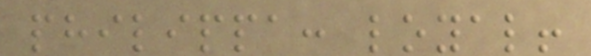philippa: loyal!
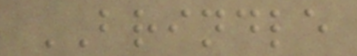BRINDLE
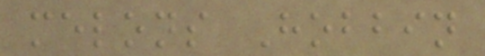melons Hobbin
